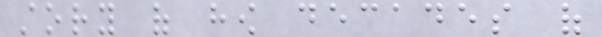story of how decades of
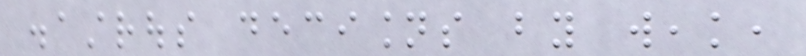disastrous decisions by weak,
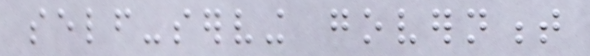self-serving government
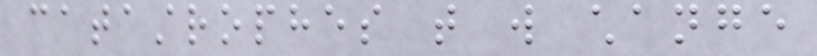catastrophes that will change
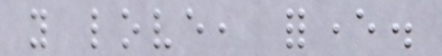you love, forever.
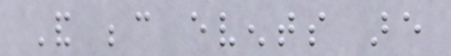And because events are
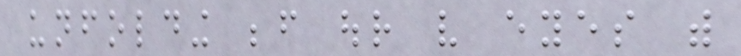unfolding before our very eyes with
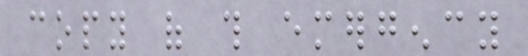copy of this emergency
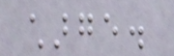charge.
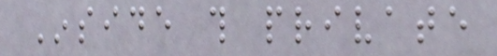Inside this private
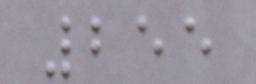255
